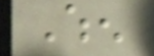When
